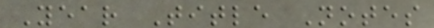Year Title Notes
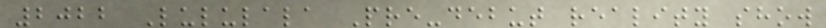2022 Lululala Pre-debut reality show
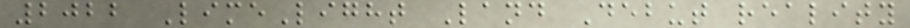2022 LimeLight Land Debut reality
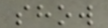show
